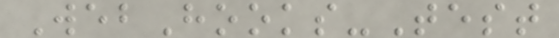WebHooks-Test
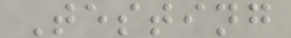Testing
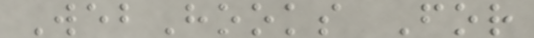WebHooks For
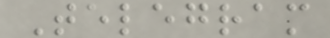Telegram
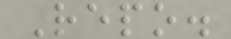Repo.
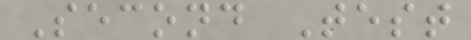Second Test
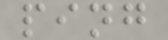ping
